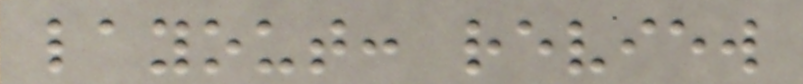layout: review
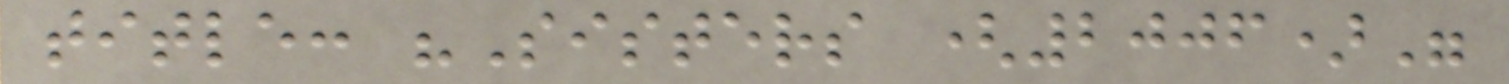title: "Sisters (2006)"
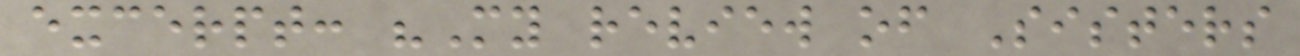excerpt: "My review of Sisters
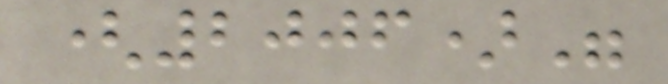(2006)"
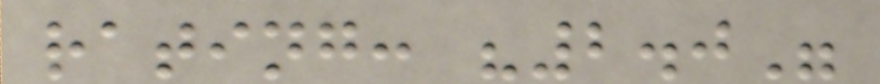rating: "2.0"
